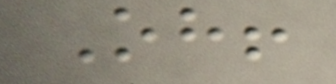Oh!
